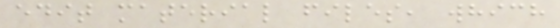edit material files, which
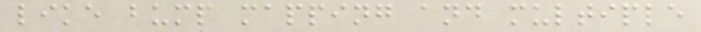like bump mapping and multiple
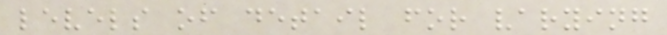levels of detail for varying
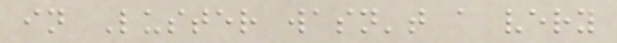in Luster wasn't a very
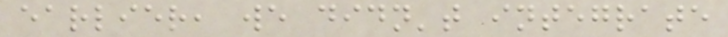earlier, we didn't integrate
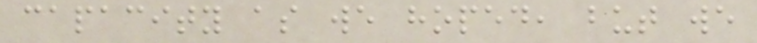capacity as we hoped, but we
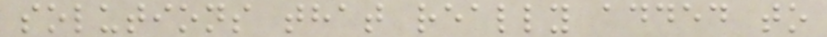solutions that really added to
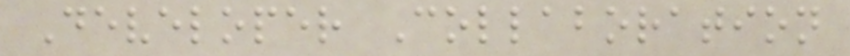Developer Collaboration
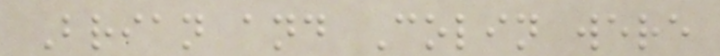Brian and Colin were
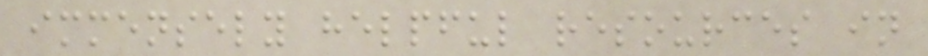immensely helpful resources in
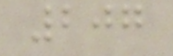207
